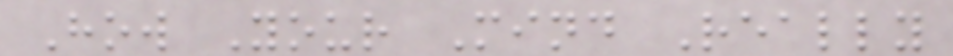How Your Mind Really
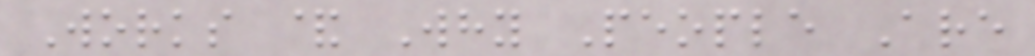Works & Why People Are
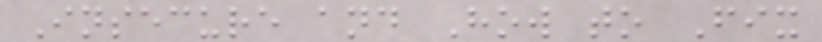Insecure and How to Fix
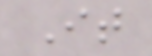It
